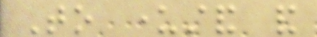To understand and
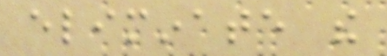eliminate the
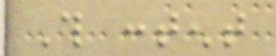This content
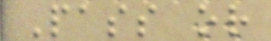Pass or
